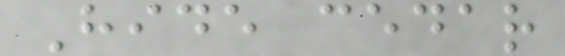Hide cedar
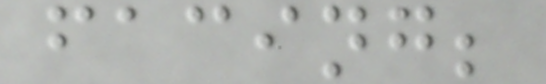facing;
